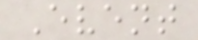Event
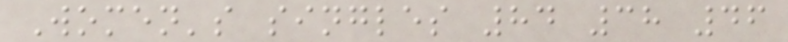Women's singles 84 38 46
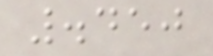.450
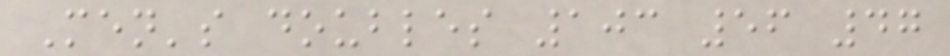Men's doubles 103 56 47
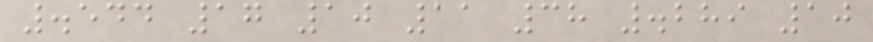.544 17 10 11 38 .289 10
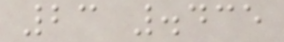23 .435
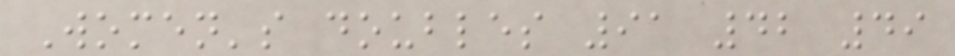Women's doubles 91 42 49
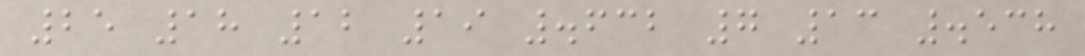25 18 12 19 .632 7 13 .538
